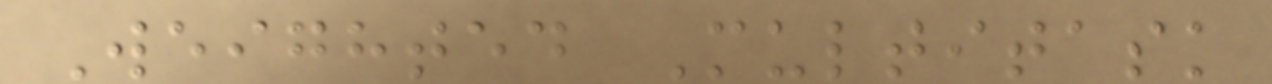Weighted Multitask
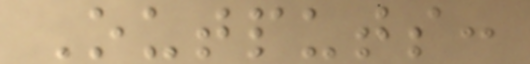Outputs:
